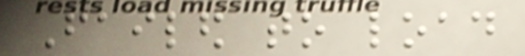Failed to load
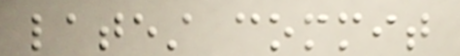latest commit
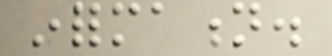information.
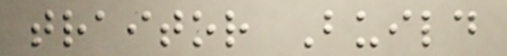traitor Build
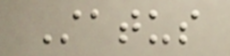Status
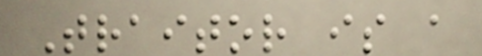Traitor is a
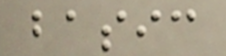basic
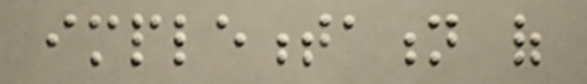implementation of
